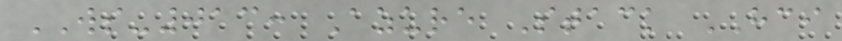WS-013: Azure Stack HCI
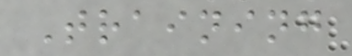Training
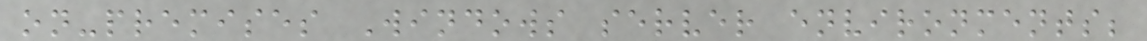on-premises Windows server environments;
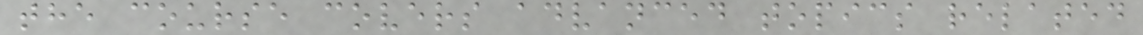the course covers advanced topics related
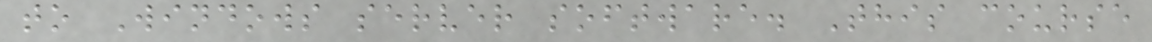to Windows server software. This course
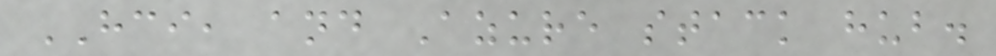HCI, and Azure stack hub.
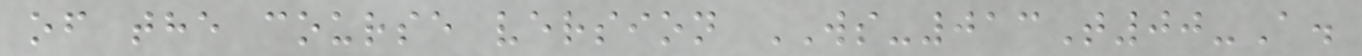of the course version WS-013T00-A.
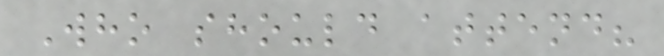Who should attend?
